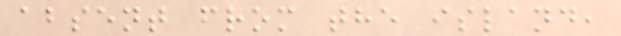absent from the island,
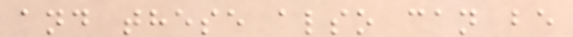and these also can be
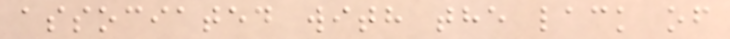associated with the lack of
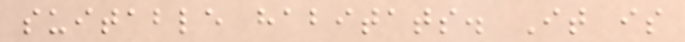suitable habitats. It is
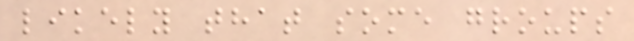likely that some groups
